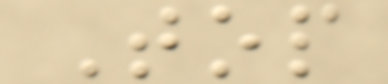Top
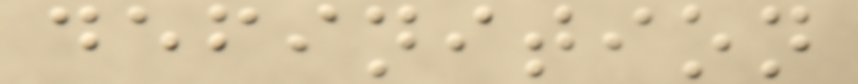definition
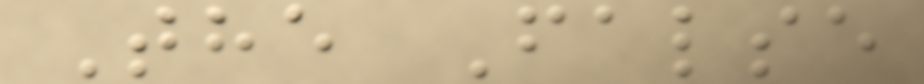The False
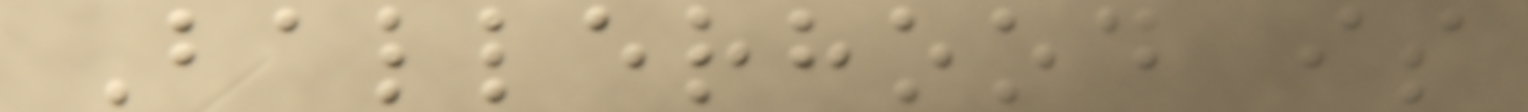Ballerhood is
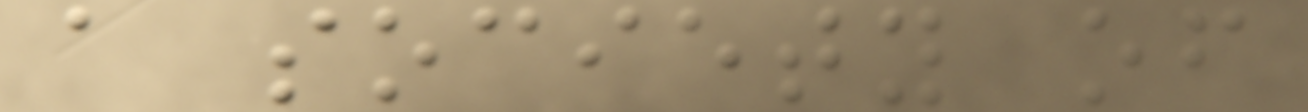a society of
